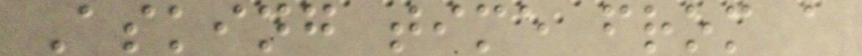Asking time from a
